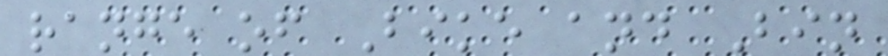range of Bike and Bin
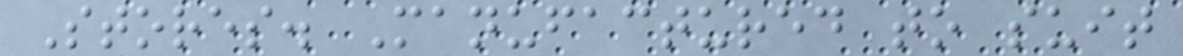Stores. Manufactured to suit
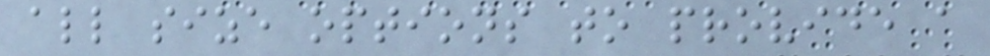all size options to provide a
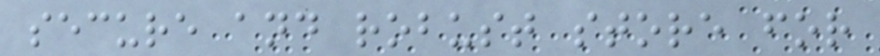secure and robust store for
